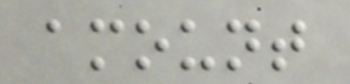amount
